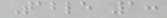Table 1:
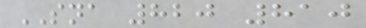SNA 820 810
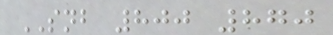SNB 800 870
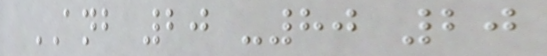ANB 20 -80 20
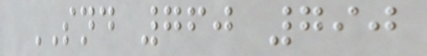SND 760 790
